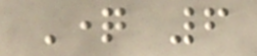Question 6
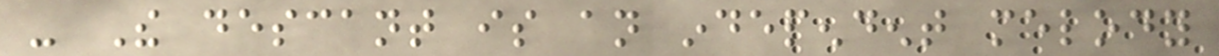- The descant is an independent melody
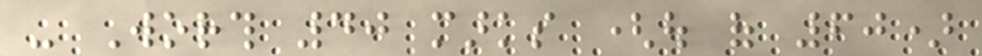- Worth 40 marks (out of 60)
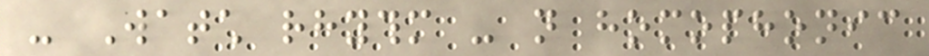- Watch rhythm - not homophonic
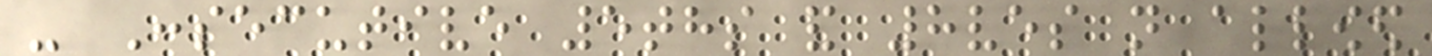- Consecutive 5ths and 8ves not allowed
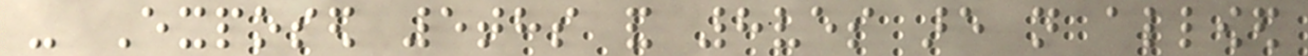- Exposed 5ths and 8ves are not allowed
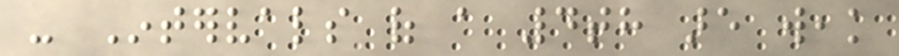- Intervals of a 4th are weak
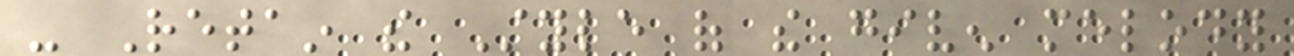- Retain the Style of the given melody
